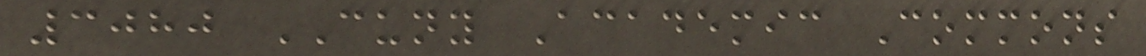3080 CUNY Academic Commons
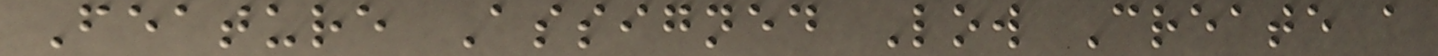Feature Assigned Low Create a
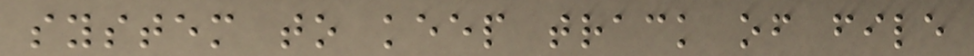system to keep track of file
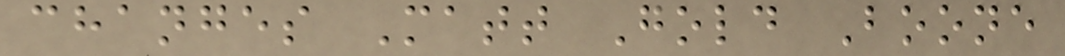changes Matt Gold Boone
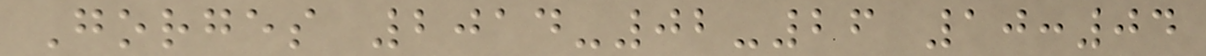Gorges 2014-02-26 10:04
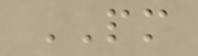PM
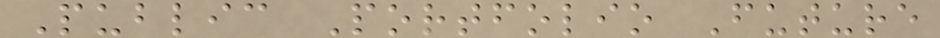Public Portfolio Future
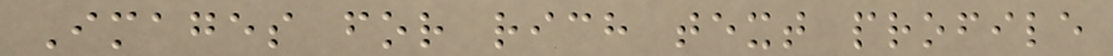Images for rich text profile
